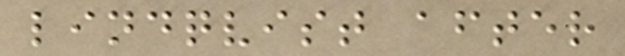lindqvist after
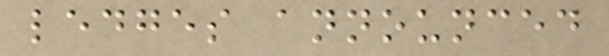ledges announced
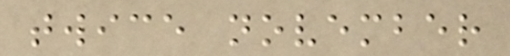twice november
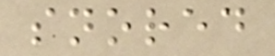snored
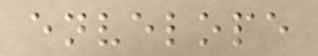envelope
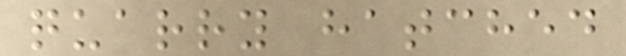quarry hatched
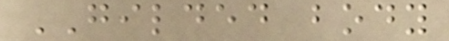GILDED body
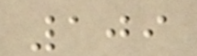109
